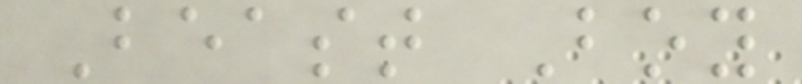Beast Boy
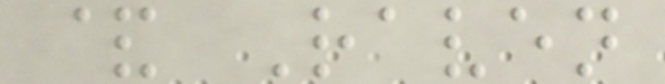& Raven
